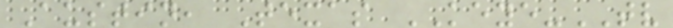Austin, Texas KEYE-TV
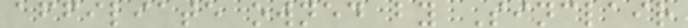affiliate owned by Sinclair
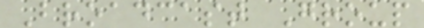Broadcast Group
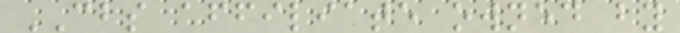CBS affiliate owned by
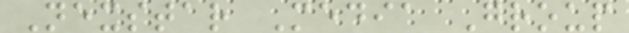Nexstar Media Group
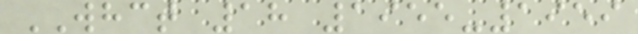WHCT 18 1955-1959
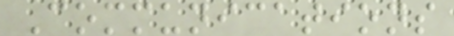Communications
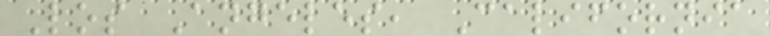Los Angeles, California
